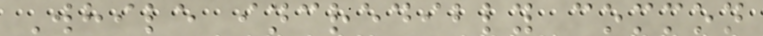While incredibly common
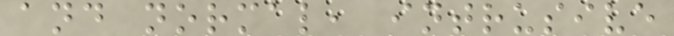and normal, intrusive
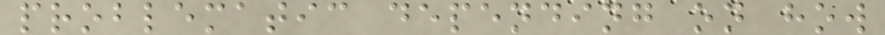problematic depending on how
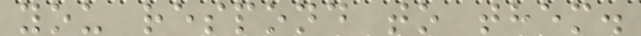you respond to them.
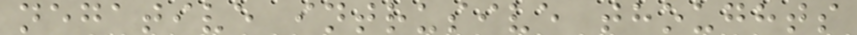negative intrusive thoughts
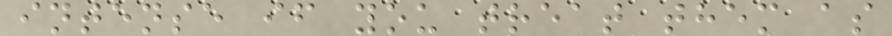intense if you treat them as
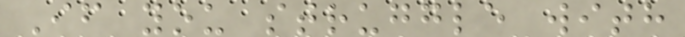If you struggle with
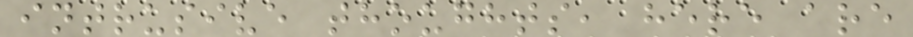intrusive thoughts, here are
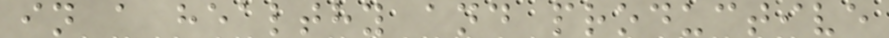in a healthy and productive
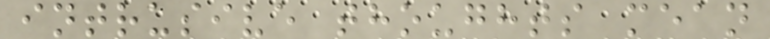intrusive thoughts mean
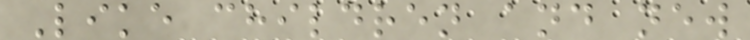Like children and new
